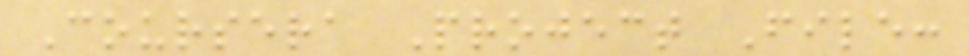Coursera Project File:
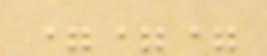===
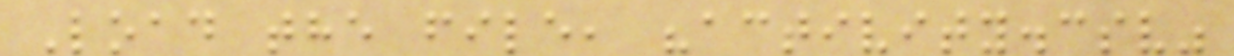Load the file, "activity.csv"
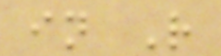in R
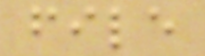file
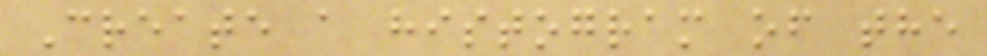Create a histogram of the
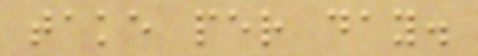take per day.
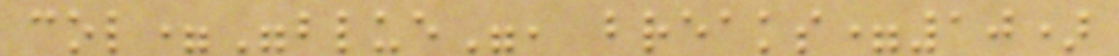col="blue", breaks=10)
